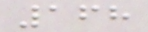168
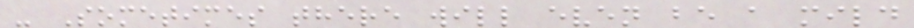- Sometimes there will even be a mild
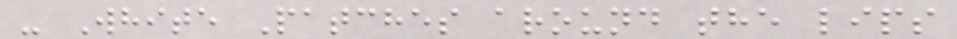- White Patches around the lips
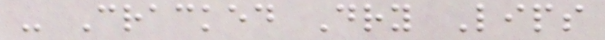- Cracked Dry Lips
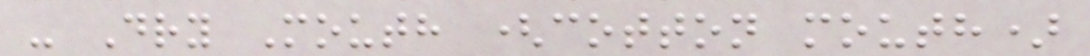- Dry Mouth (cotton mouth)
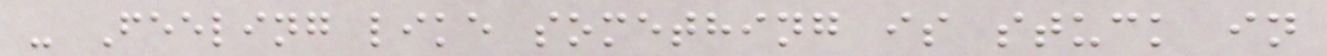- Feeling like something is stuck in
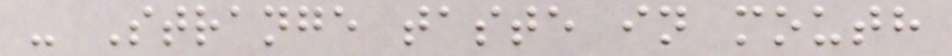- Strange taste in mouth
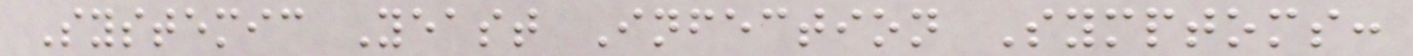Systemic Yeast Infection Symptoms:
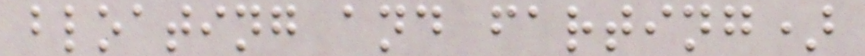bloating and farting)
